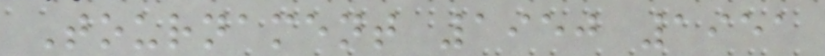Tournament 1950 1951
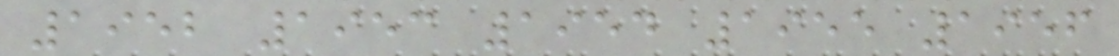1952 1953 1954 1955 1956
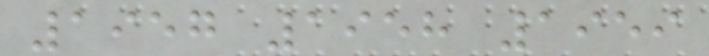1957 1958 1959
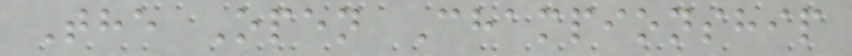The Open Championship
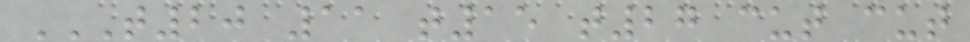T20 11 T15 T27 CUT CUT
